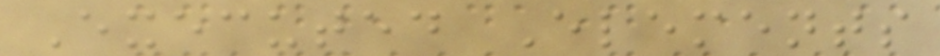Executed Elements
